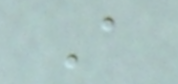A
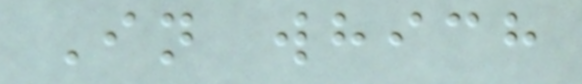In which
